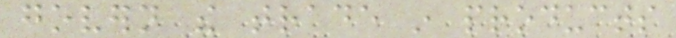govern the trade in products
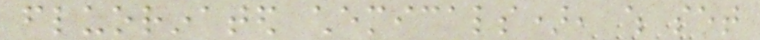fluorinated chemicals), which set
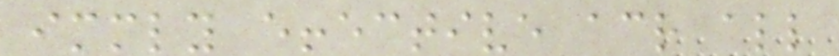immediately effective across all
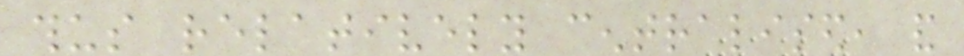thus relatively centralised, and
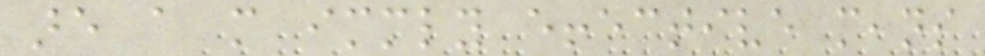are a more immediately effective means
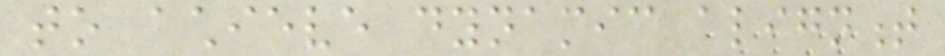to achieve dynamic alignment
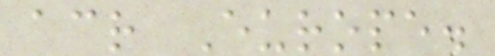across Europe.
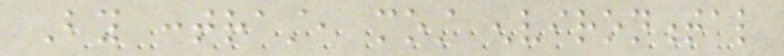By contrast, most environmental
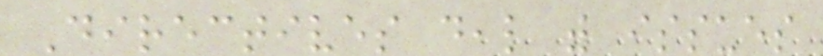Directives deal with issues
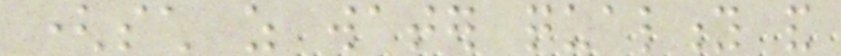(such as water quality and
